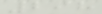298
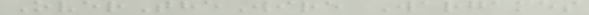OverTheWire Wargames
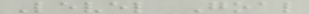Level Goal
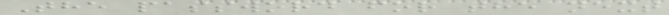The password for the next
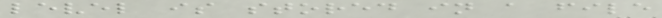level is stored in a file
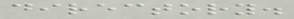directory.
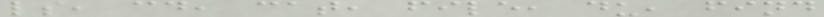ls, cd, cat, file, du, find
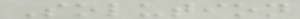Solution
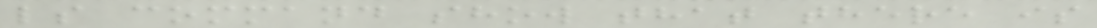ls command show that there is
